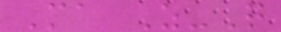Ma Z-Q
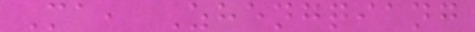Ma, Zhengqiang
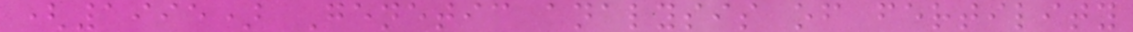(1995) Genetic analysis of fertility
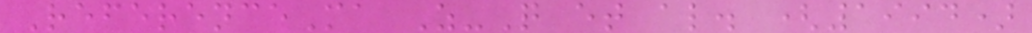ReferenceMa Z-Q et al. (1994)
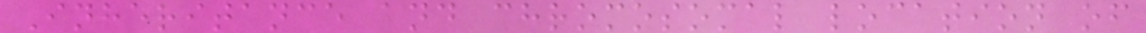Inheritance and chromosomal location of
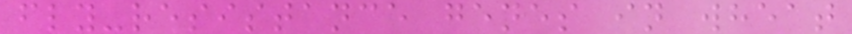fly-resistance genes in wheat
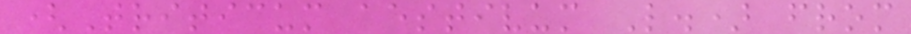(Triticum aestivum L.) from
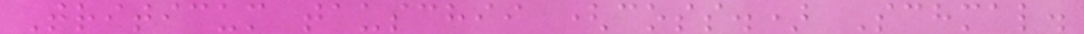Triticum tauschii (coss.) Schmal.
